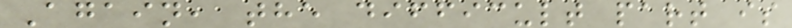Again, the difficult part is
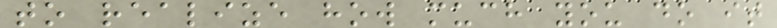to realize how much you do it
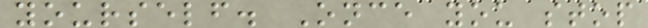yourself. Once you stop
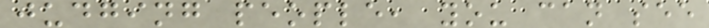judging people, you can see
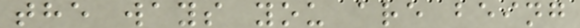the ways you are being
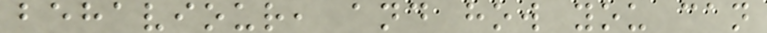behaviour, and how you can
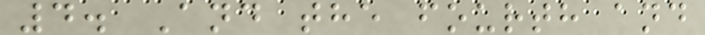4. And the fourth and
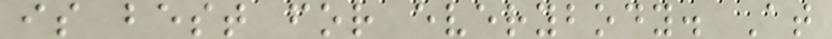is best for everybody. At
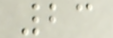23
